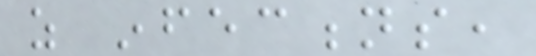as infections,
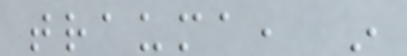trauma, in
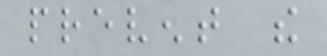prevent the
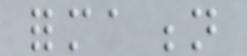formation
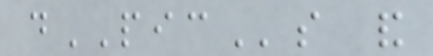dPICs and
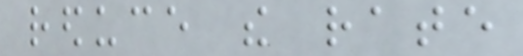reduce the rate
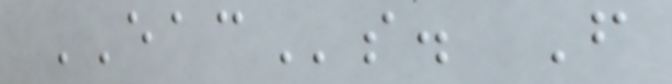EACs. From
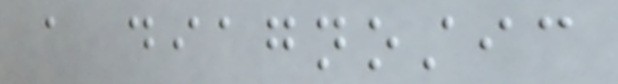a diagnostic
